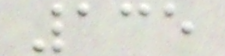135
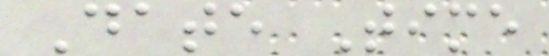Date Time
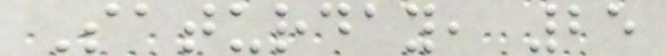Saturday, 25
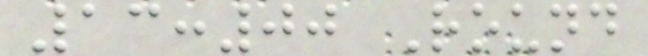13:00 Round
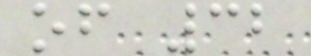of 32
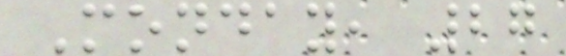Monday, 27
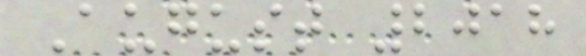August 2018
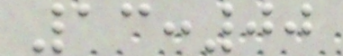13:00
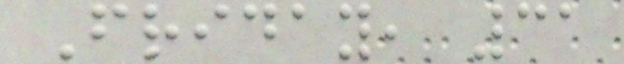Friday, 31
